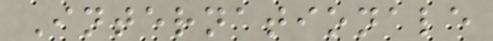Internationale
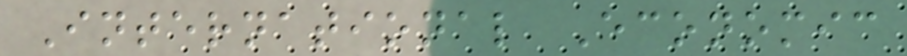International Economic
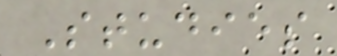Studies
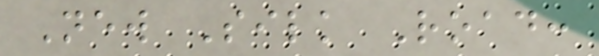New Silk Road:
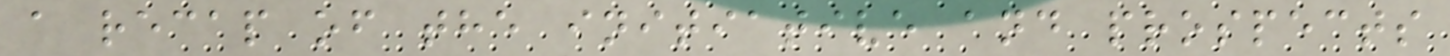a recap of the initiative and prospects
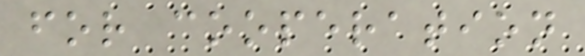for cooperation
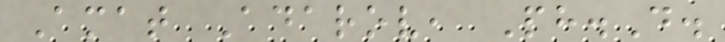Amat Adarov, Ph.D.
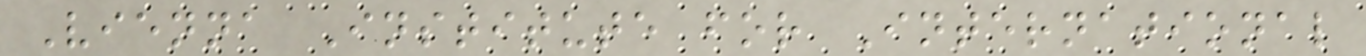Vienna Institute for International
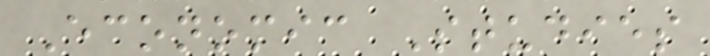Economic Studies
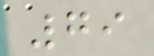79
